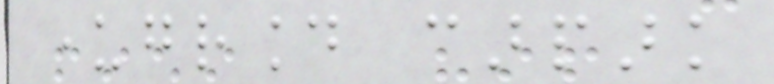underground carpark
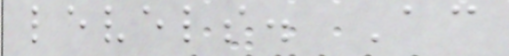levels. According
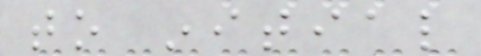to initial
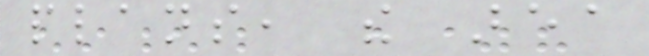plans, the area
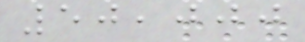50,000
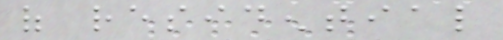of residential
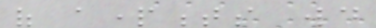of apartments would
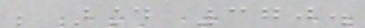be around 370.
